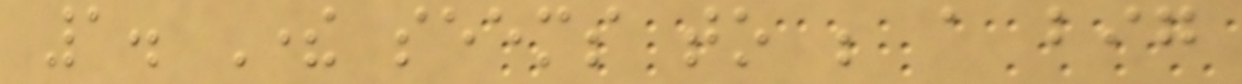1. There seems to be a big
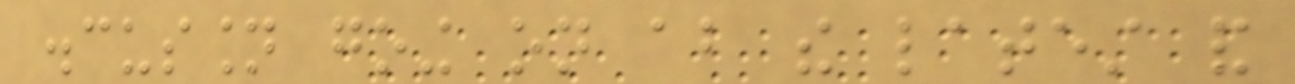discussion going on about the latest and
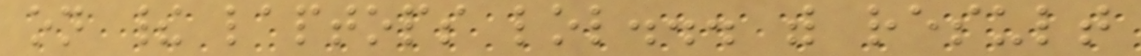on their laptops lol... with result
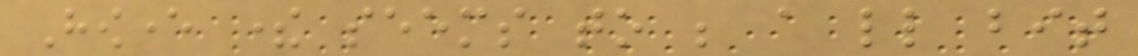However there seems to be a little bit
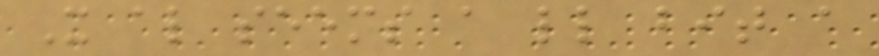It also seems a little bit a
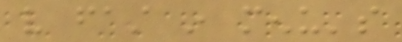very fast in menu's
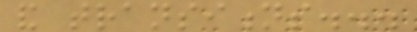and transitions...
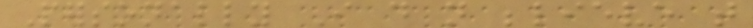Personally I do not believe that
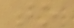to
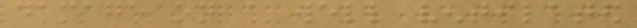damage on a well ventilated
